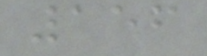156
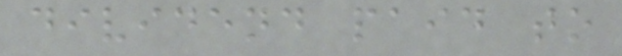dividend paid to
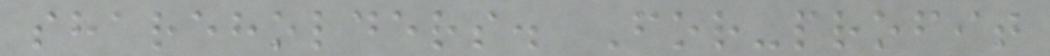shareholders. For-profit
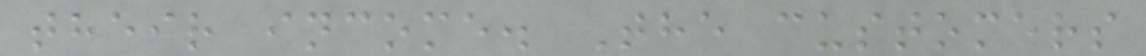their income. The customers
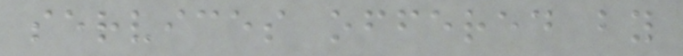services offered by
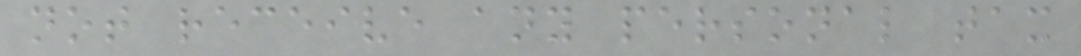not receive any personal tax
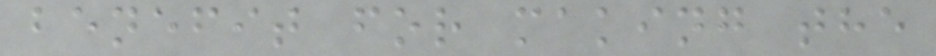benefit for making the
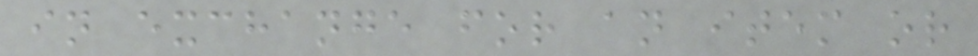in exchange for an item or
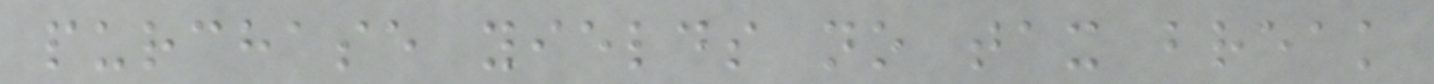purchase yields no tax break
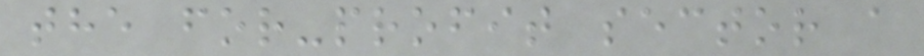the for-profit sector a
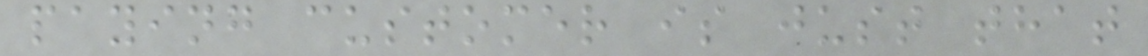paying customer is just that
